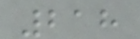218
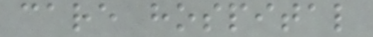care hospital
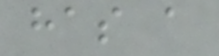has a
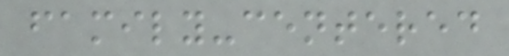family-centered
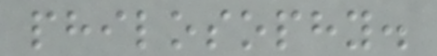philosophy.
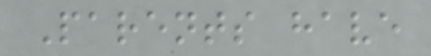Parents have
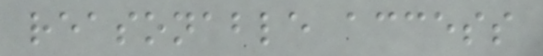reasonable access
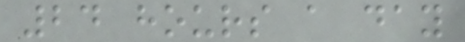24 hours a day
